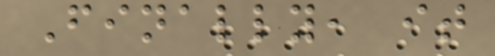Finally, it
